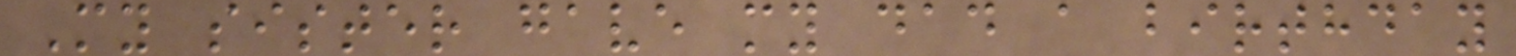My sister gave my dad a birthday
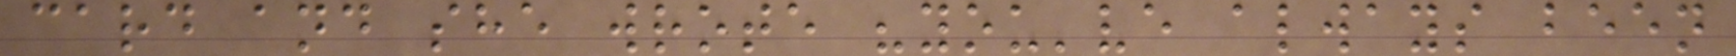card and she wrote "you've always been
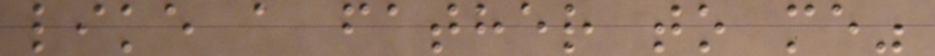like a father to me"
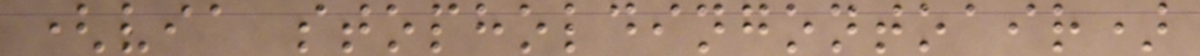(via stopholdingontoair)
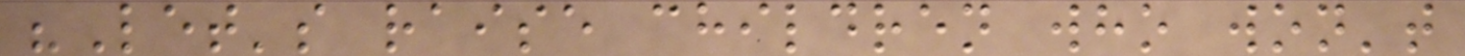"Let's raise children who won't
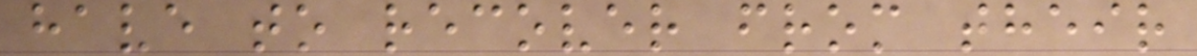have to recover from their
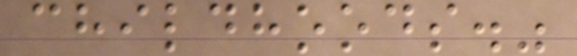childhoods."
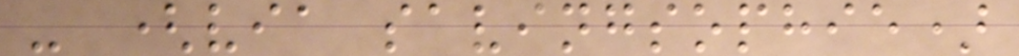- (via savingsophie)
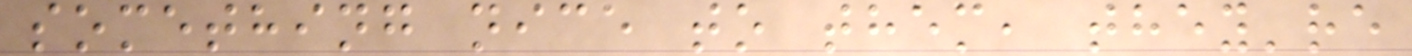something nice to them, they're
